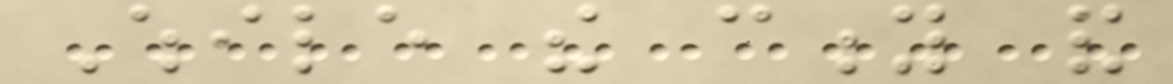While the city and
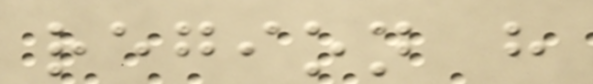region have
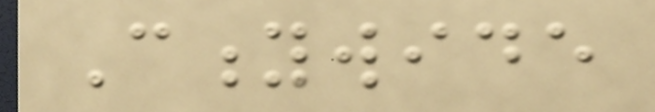Citywide
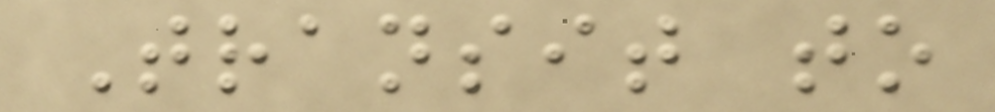Transit to
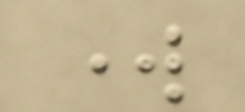work
